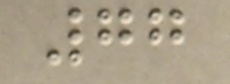77
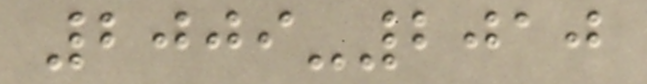2009-2010
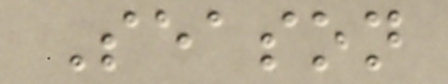Season
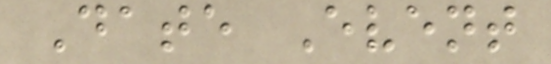Date Event
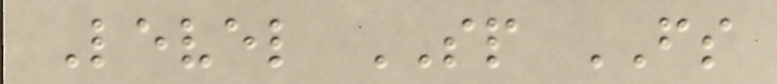Level SP FS
